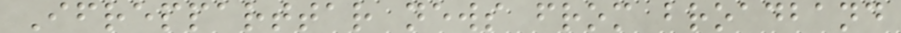Ifrepparttar news from broadband
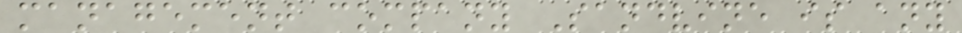management company Sandvine is any
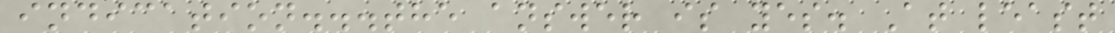indication...the answer is yes. At least
